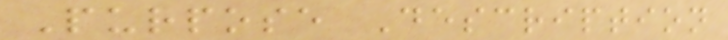Purpose Description
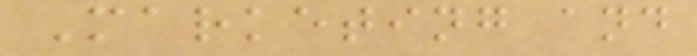Marketing and
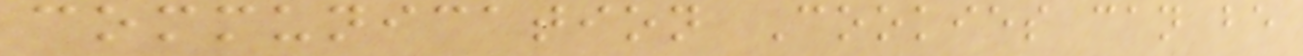communication Cookies can be
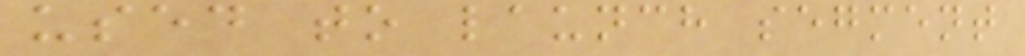used to launch segment
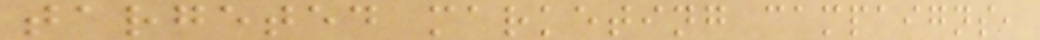targeted marketing campaigns,
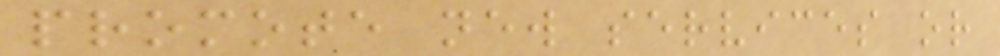promote new services or
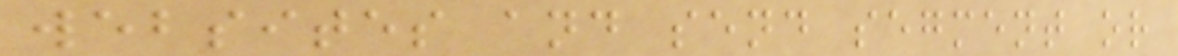websites and send segment or
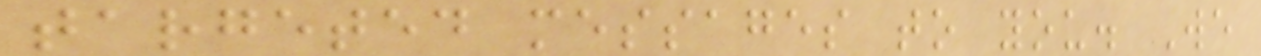targeted messages to you. We
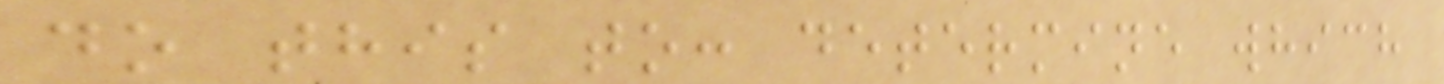do this to: determine which
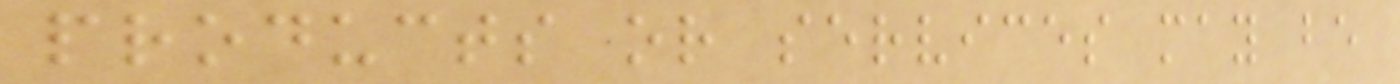products or services may be
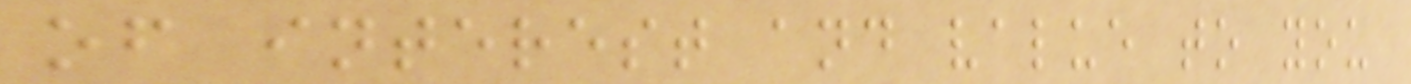of interest and value to you
